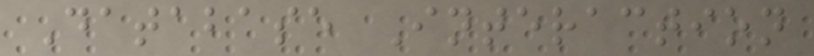Database Interaction
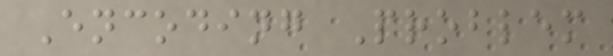Encoding Problem
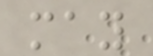may
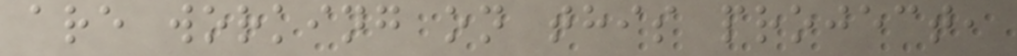are working on this project,
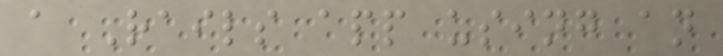a Rails app using an
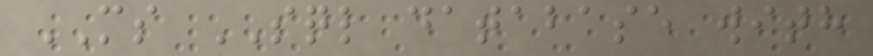MS SQL database with
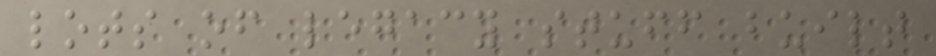lots of legacy stuff built
